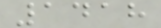1418
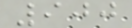900
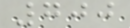700
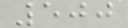500
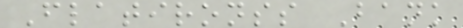Flatironss Bank
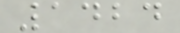1424
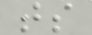ts
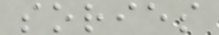sories
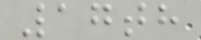17th
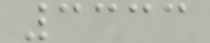3333
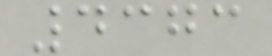4373
